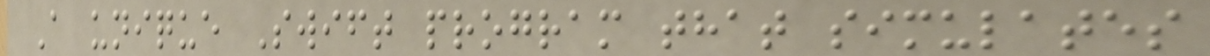A unique Swift program that simulates
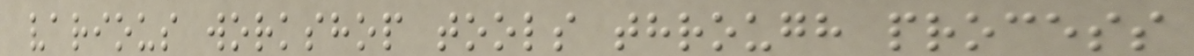various workshop tools through process
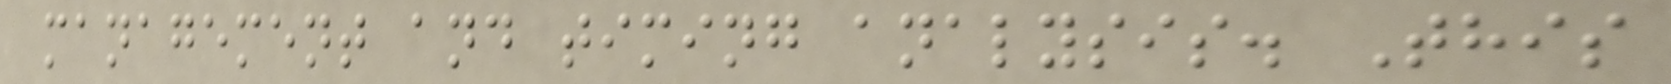management and timing analysis. This
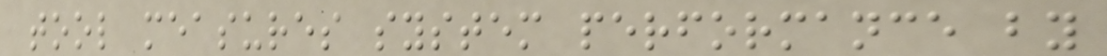tool measures system performance by
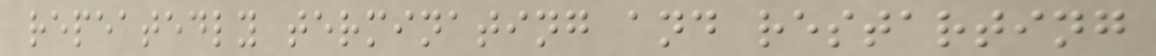repeatedly terminating and restarting
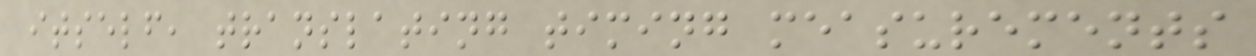itself, translating timing measurements
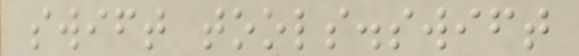swift tools.swift
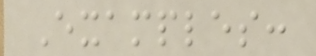Examples:
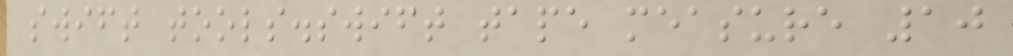swift tools.swift tape measure 10
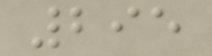295
